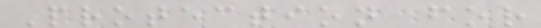Protection for
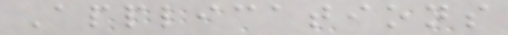Applications
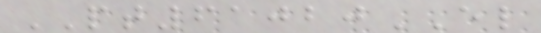PT61020EL
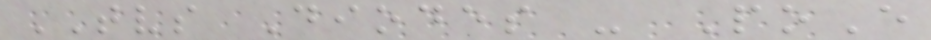TVS Diodes - PoE
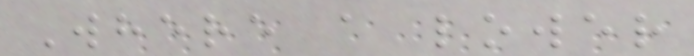Where a lower
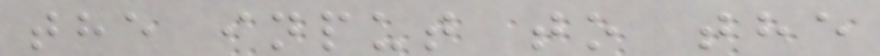the input to the
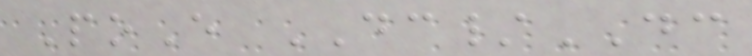PoE DC/DC
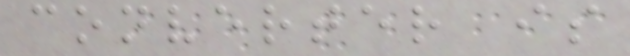converter is
